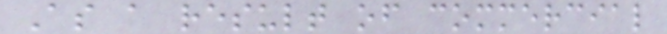As a result of commercial
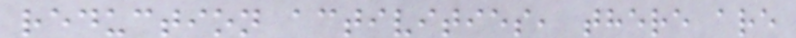reduction activities, there are
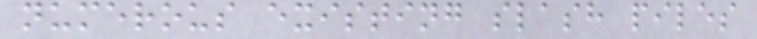numerous existing slash piles
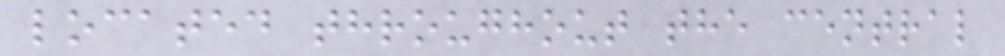located throughout the central
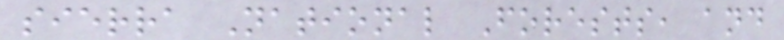sierra National Forests, and
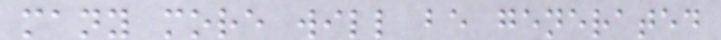many more will be generated
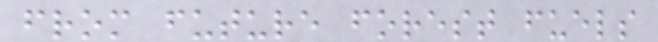from future forest fuels
